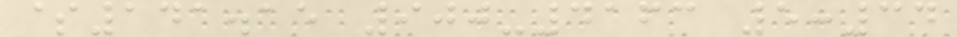$141.15 900-4163 5:34
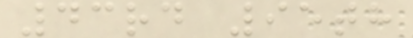43rd 95th
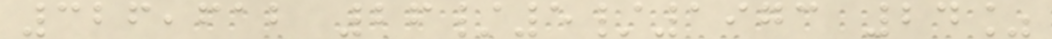326,612 26/5/1973 24%
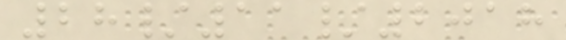28/11/2018
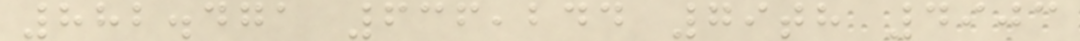882.471 636,244 79th 4903
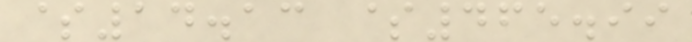$14.13 $465.99
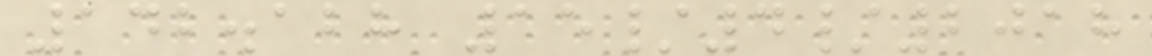142.128 15/4/2018
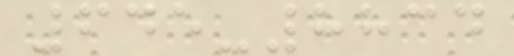645-8834
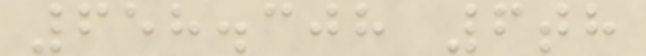658.308 6th
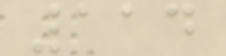114
